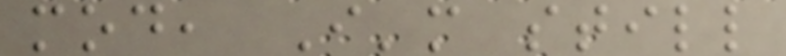mod, I'm still
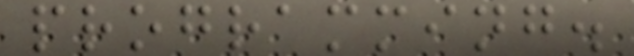programming.
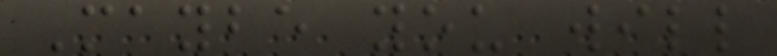Maybe you will
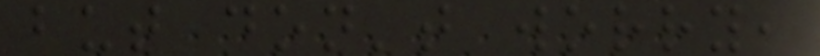but don't worry,
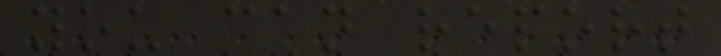you can report
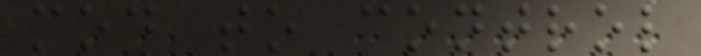mod to control
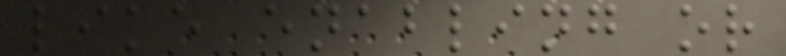like enabling or
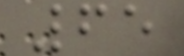65
